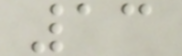13
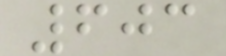603
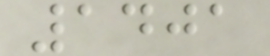1401
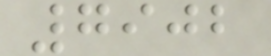7902
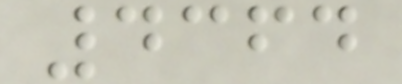4364
